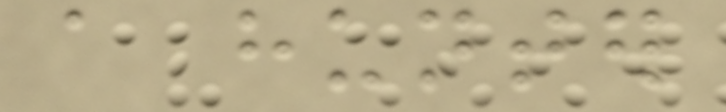a hunter
